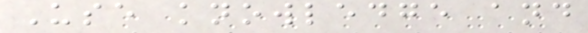Use knowledge and
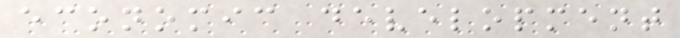economic development
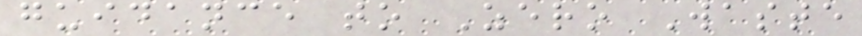guidance to Zero Waste
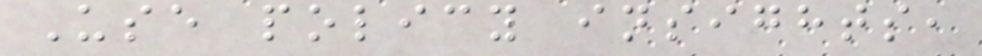Use policy insights,
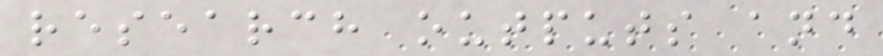research outputs and
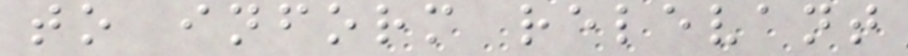to inform relevant
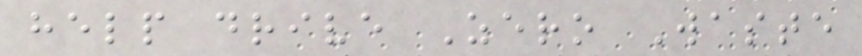help drive Zero Waste
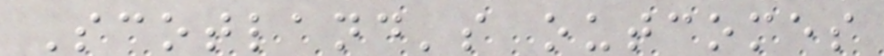Scotland's outcomes
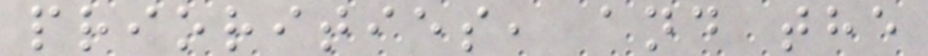priorities, and the
